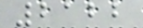2122
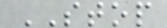STOP
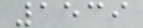1539
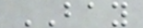BAY
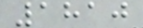1810
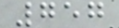757
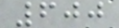600
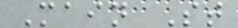Main St
